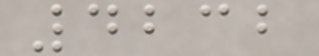4232
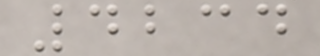4234
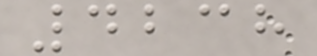4238
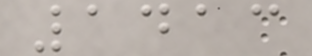1413
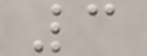3
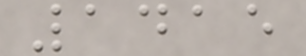1415
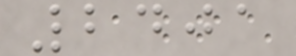2401
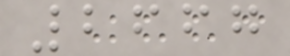2667
